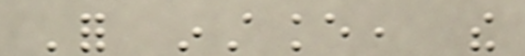For instance, the
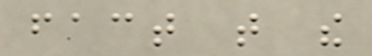fact that the
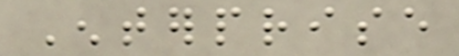Enterprise
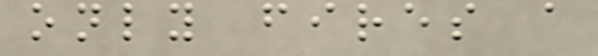only fires a
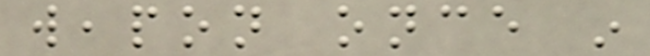weapon once in
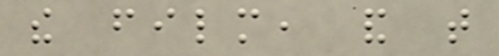the film, and that
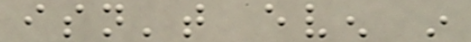isn't even in
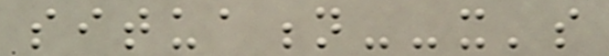situation--it's
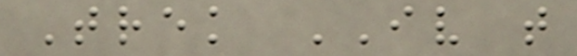Trek IV that
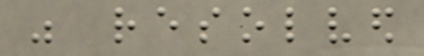was resolved
